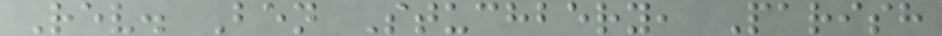Rev. Ben Stuchbery, Parish
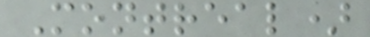Montreal)
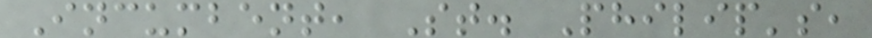Incumbent, St. Philip's,
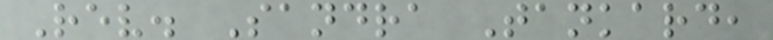Rev. Sandra Tankard,
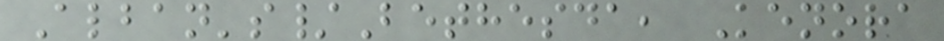Alban's/Bethesda, Kenora
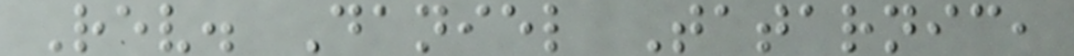Rev. Daniel Tatarnic,
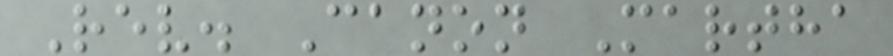Rev. Canon Martha
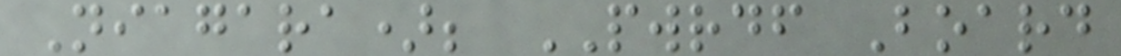Niagara); PWRDF Board
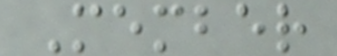Member
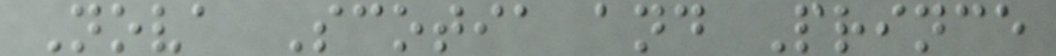Nova Scotia and Prince
